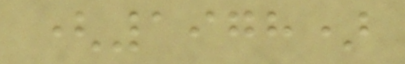(1978)
